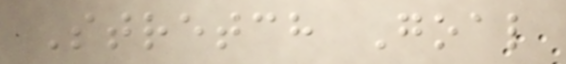Stretch Goal
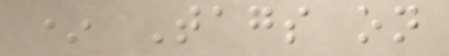* Tags on
